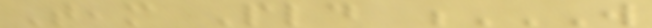Team Pld W
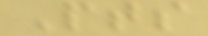Pts
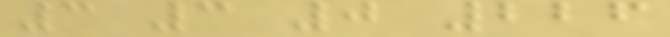3 3 0 226
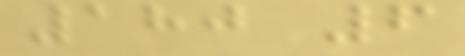180 6
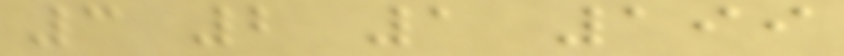3 2 1 199
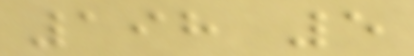198 5
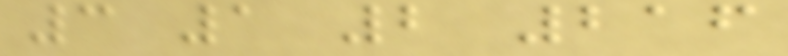3 1 2 216
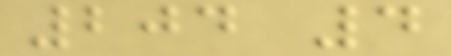204 4
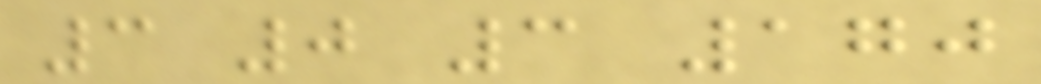3 0 3 170
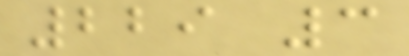229 3
